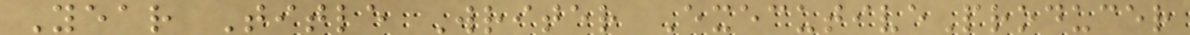Year Title Writer ExecutiveProducer
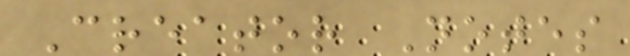Creator Notes
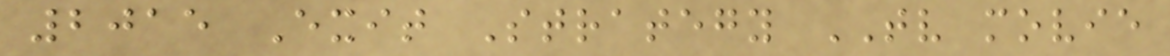2015 Exit Strategy TV movie
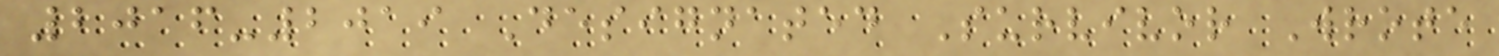2016-2019 Designated Survivor Wrote
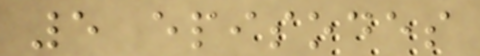5 episodes
